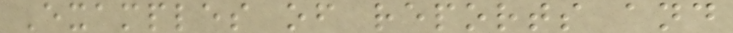Examples of reports and
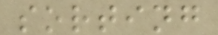sorting
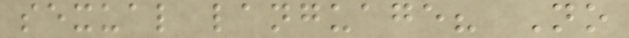sexual language? No
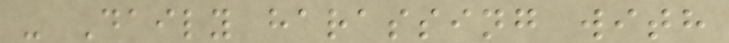- Daily harassing with
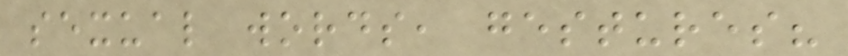sexual words, gestures?
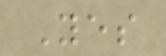Yes
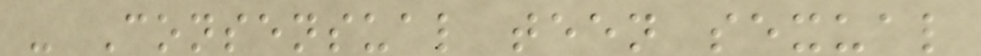- Consensual teen sexual
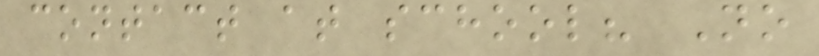contact at school? No
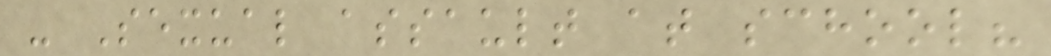- Sexual assault at school?
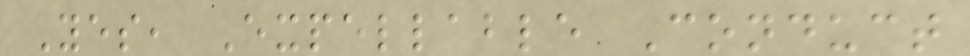Yes, Expellable Conduct
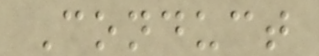Conduct
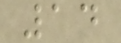14
